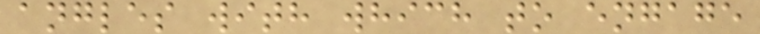angles with which to engage
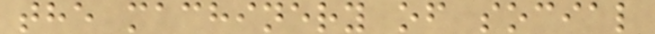the machinery of social
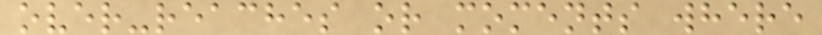over-reaches or moments where
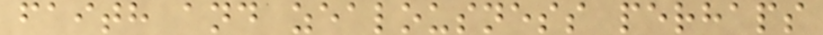faith and zealousness perhaps
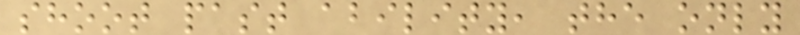shoot past ability, the only
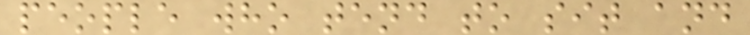people who tend to sit and
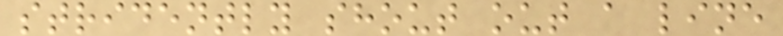stridently shout out a line
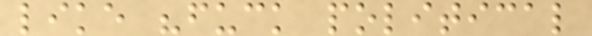like "fuck political
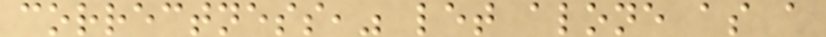correctness," let alone as a
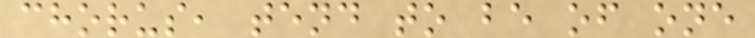chorus, tend to be of one
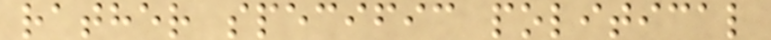rather specific political
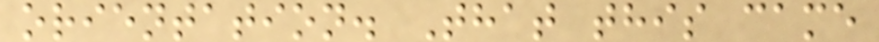orientation. That this came
